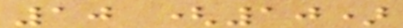10 (10)
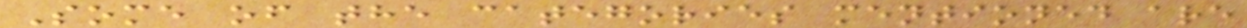Some of the categories mentioned are
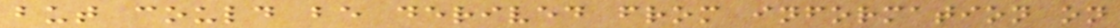but could be derived from information on
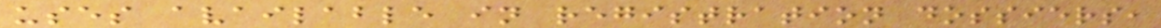uses available in registration dossiers,
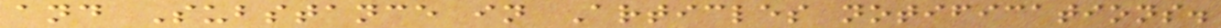and Substance in Articles notifications.
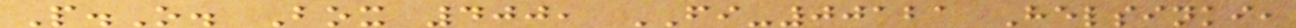P.O. Box 400, FI-00121 Helsinki,
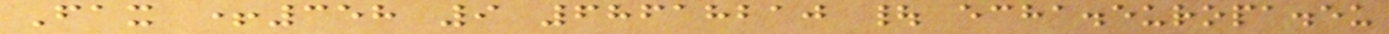Fax +358 9 68618210 | echa.europa.eu
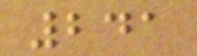241
